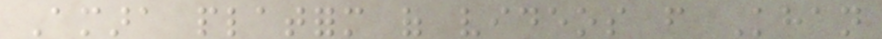Amara platform of videos from Khan
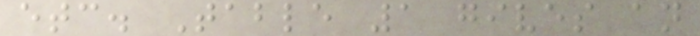etc. Table 1 gives an
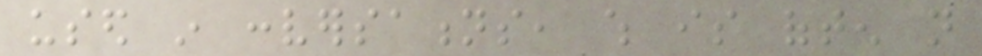used in conversations, which is often not
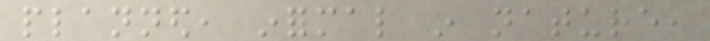planned, informal in nature,
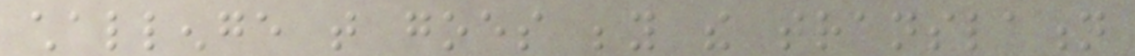challenge that goes beyond the translation
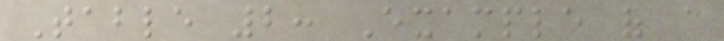Table 2: Example of a
